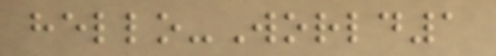hello-World1
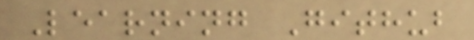Learning Github
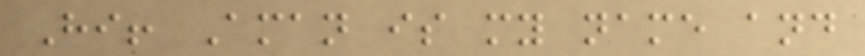Hi! Aman is my name and
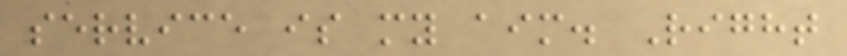service is my aim. Right
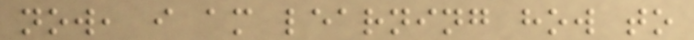now, i am learning how to
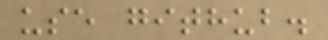use github.
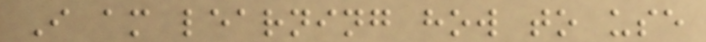I am learning how to use
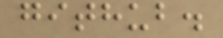github.
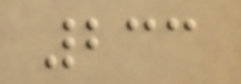233
